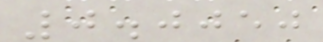0.0050
